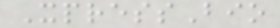XpressBio
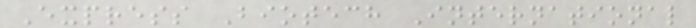Express Biotech International
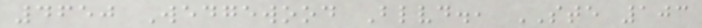4650 Wedgewood Blvd., STE 103
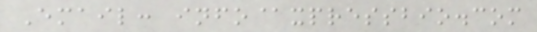Email: info@xpressbio.com
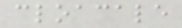cloacale
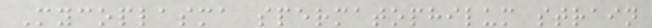Mycoplasma spermatophilum strain
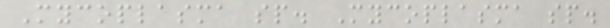Mycoplasma sp. Mycoplasma sp.
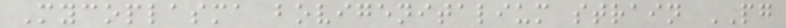Mycoplasma bovigenitalium strain PG
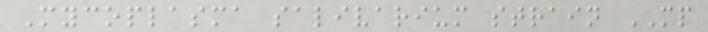Mycoplasma salivarium strain MP
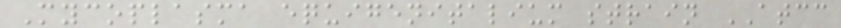Mycoplasma equigenitalium strain ATCC
